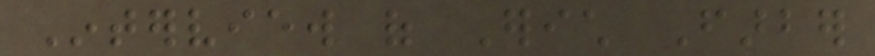Interview of Erich Farber
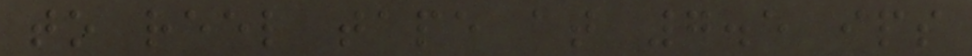to reel tape at 7.5 ips
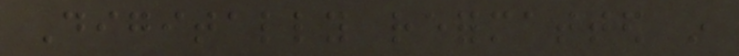Digitally reformatted in
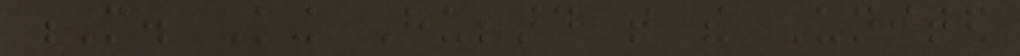M. King Hubbard that the United
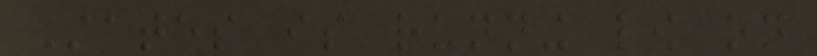States is running low on
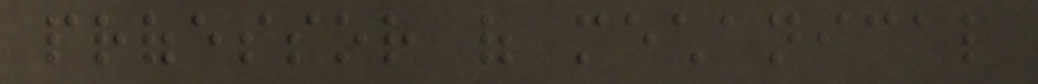professor of mechanical
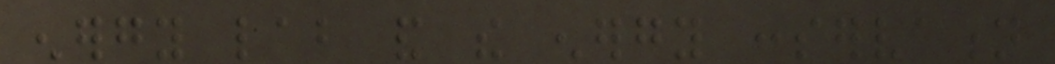energy lab and the energy conservation
